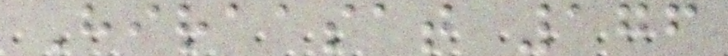Hiraasat 176
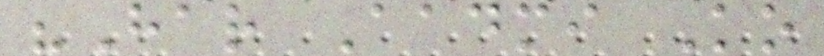"Har Aadmi Ko
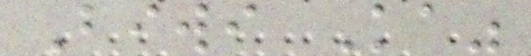Biwi Ka"
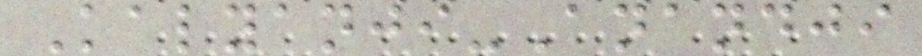Kalyanji-Anandji
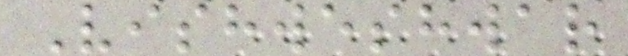Vishweshwar
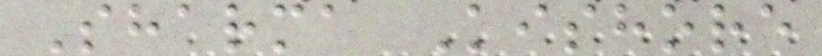Sharma Kishore
